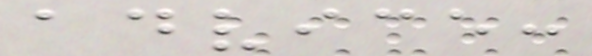advice:
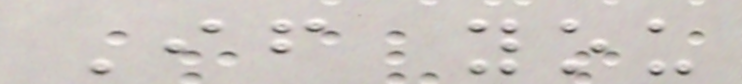If you
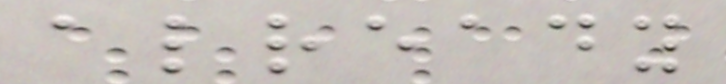already
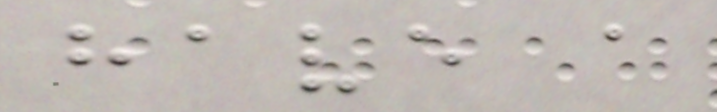have a
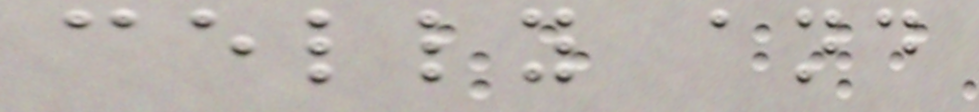celly and
